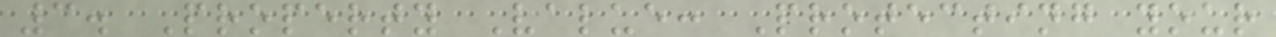3. Property Value: Protecting your
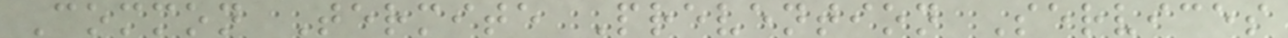Common Termite Prevention Services
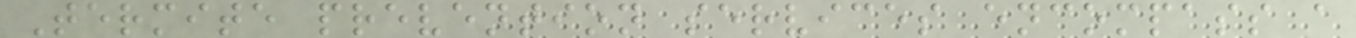Termite prevention services encompass a
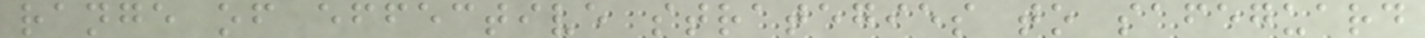range of effective strategies to safeguard
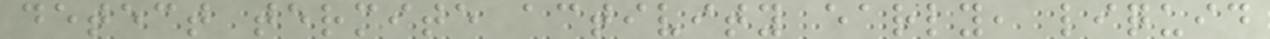detect termite activity early, liquid
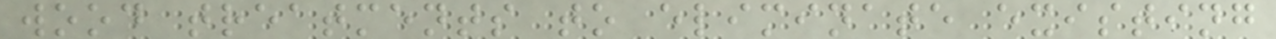wood treatments to eliminate existing
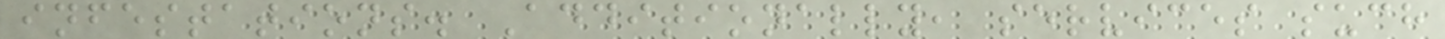infestations. Additionally, services such
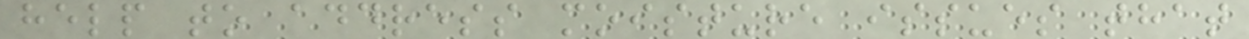help to address moisture issues that
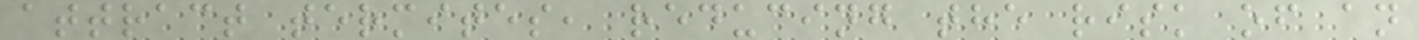attract termites, reducing the risk of an
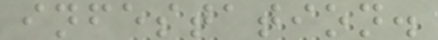infestation.
